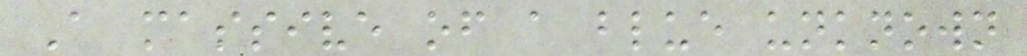A massive of a blue unknown
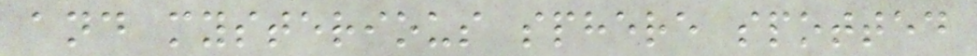and mysterious sphere spotted
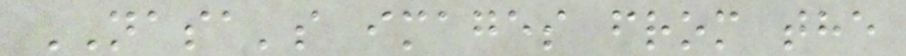NASA's images from the
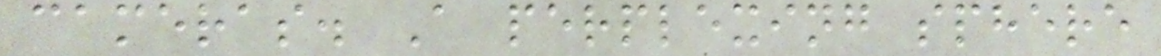cameras. A perplexing sphere
